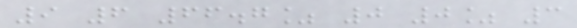9 6 66.7% 0 0% 3
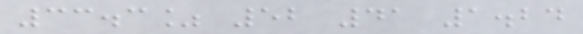33.3% 52 41 1.24
